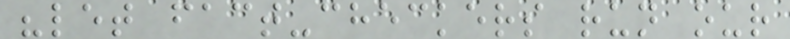"let fact-checkers run our
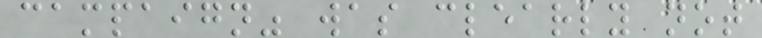campaign" was clearly not
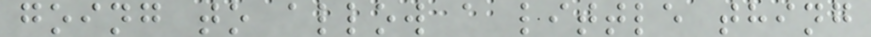going to allow a little thing
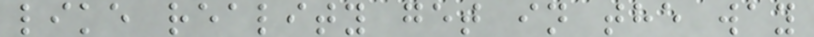like reality get in the way
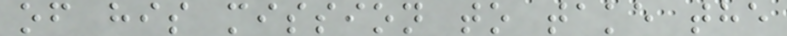of his mission to take the
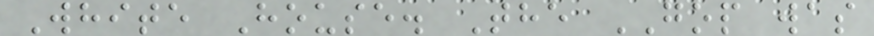White House. The GOP was
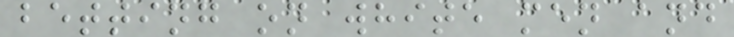betting on white men and
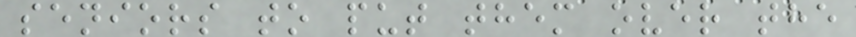seniors to put them over the
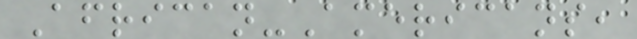African-Americans,
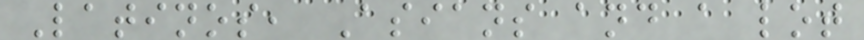Latinos, Asians and a lot
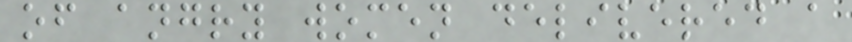of angry women delivered a
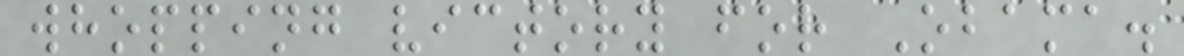whopping victory for Obama.
